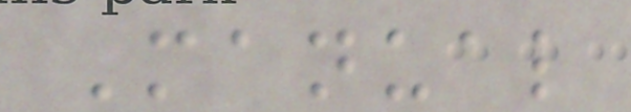Manual
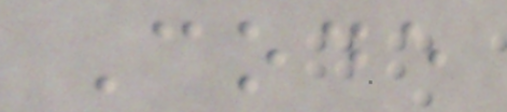Code
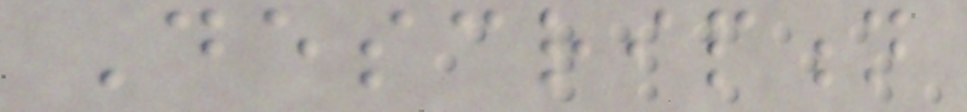Description
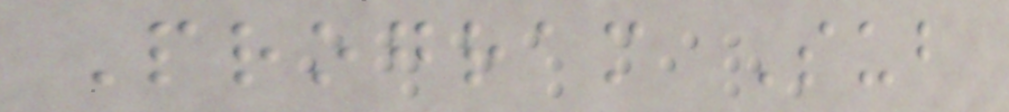Program Sub
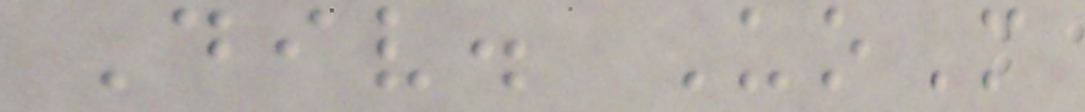Div. UoM
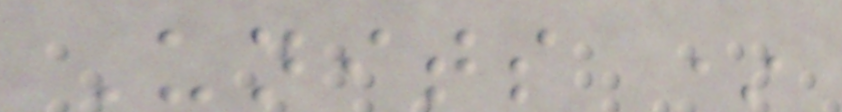Units *
